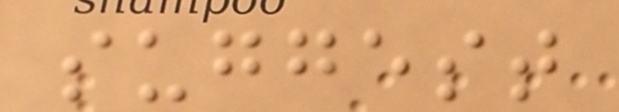suggest
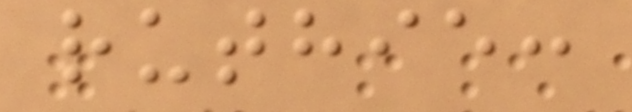ruthie:
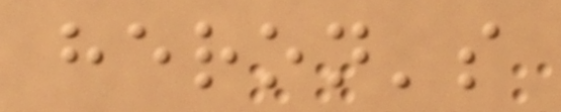heron's
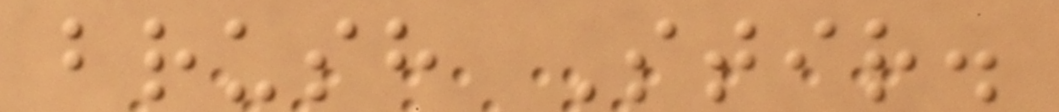brush Stir.
